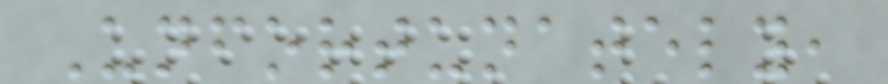Unfortunately,
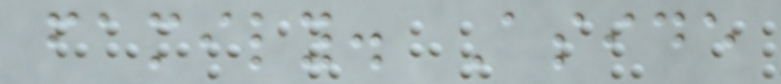family. Aside
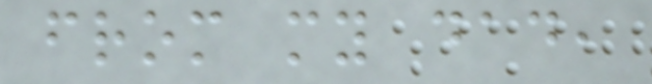from my dad,
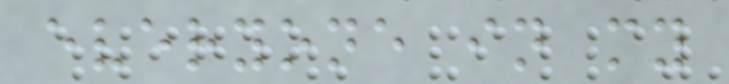everyone in my
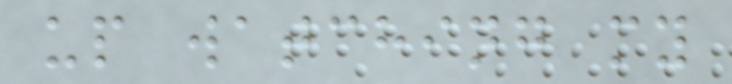up watching my
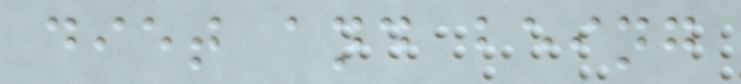diet and being
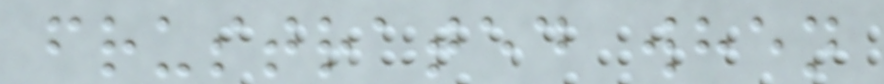frustrated when
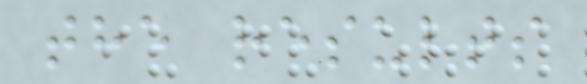the results
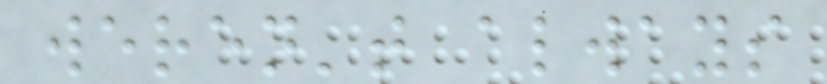weren't always
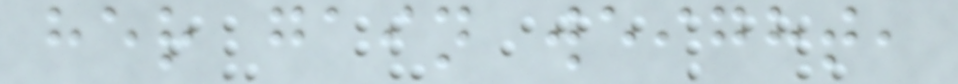her gain weight,
